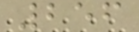256
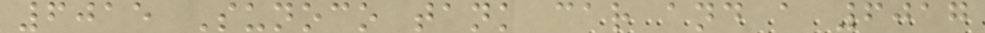6015 Sunoco tank car and a 6017
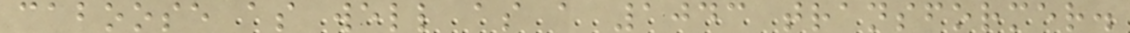caboose as well as a 1043 transformer.
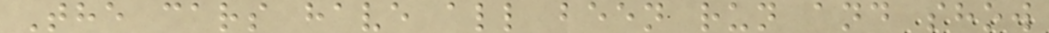The cars have all been run and show
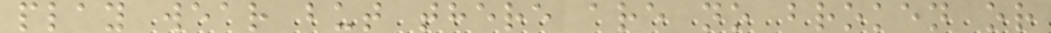play wear but there are no broken or
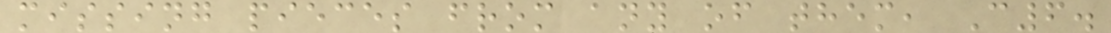missing pieces from any of them, C6.
